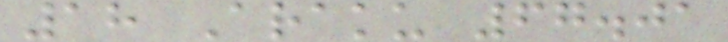18 Araku 67.01
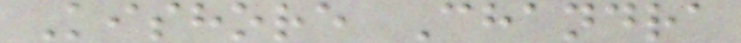Kishore Chandra
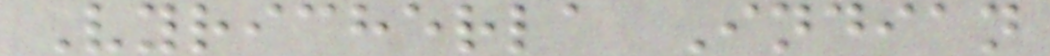Vyricherla Indian
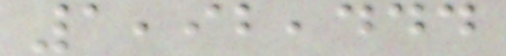1,92,444
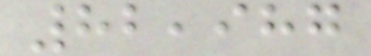82,987
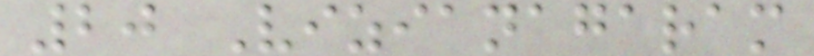20 Vizianagaram
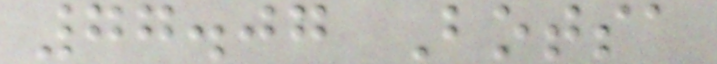77.07 Botsa
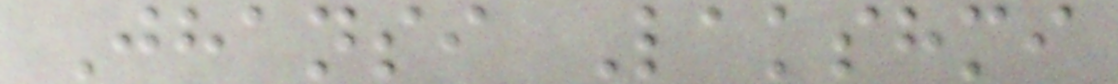Jhansi Lakshmi
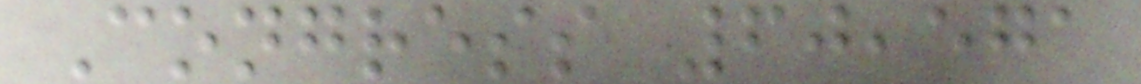Congress 60,571
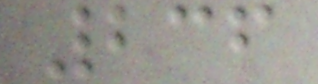236
